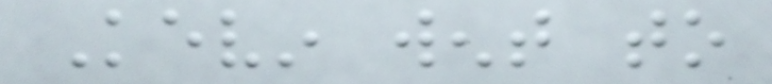Kevin went to
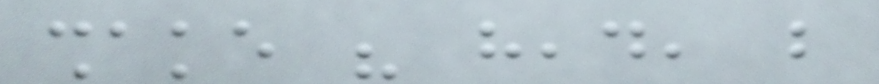shake his head, but
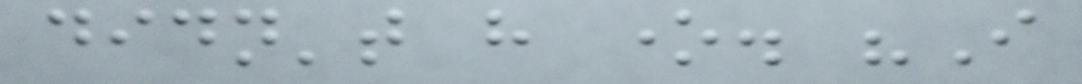didn't have one. "I
